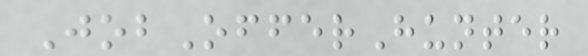JobOfferHunter
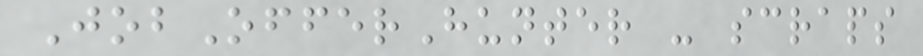JobOfferHunter - scraps
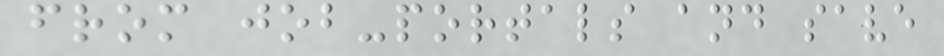from job-portals and save
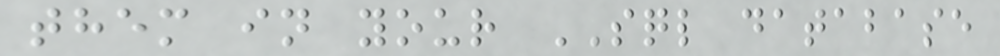them in your SQL database
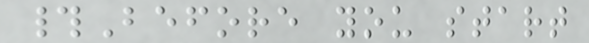#Before you start
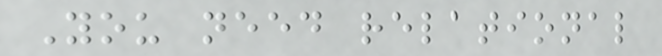You need relational
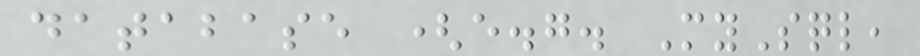database (e.g. MySql,
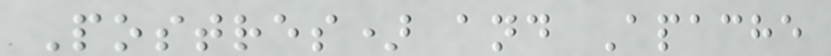Postres) and Apache
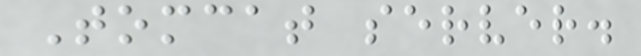Tomcat server.
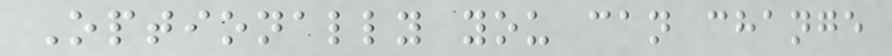Optionally you can change
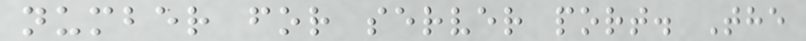number for server port. The
